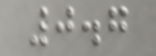0.7
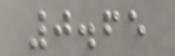0.65
